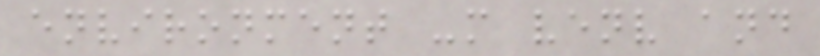environment -m venv and
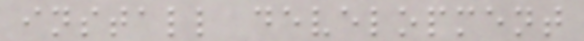install development
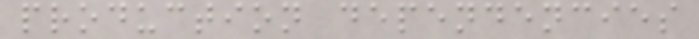production dependencies
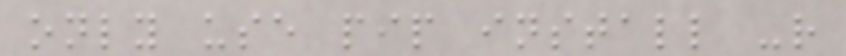only use pip install -r
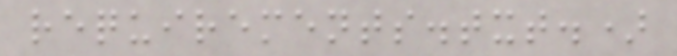requirements.txt.)
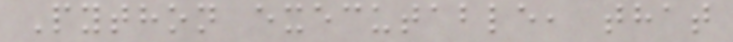Python executable, that
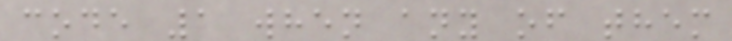code 1 when any of them
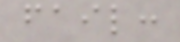fail:
